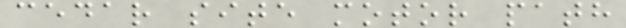cedar site motor path
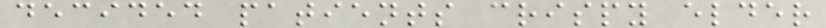decided patients crispy elder
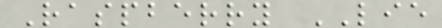Raspberry LIE
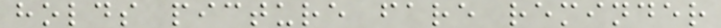holds picture fare reminder
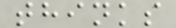thinks
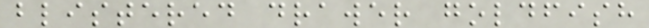blistered drawer goldfish
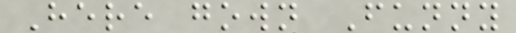Here gown Funny
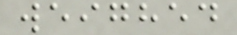weighed
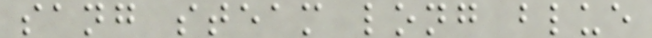sang steam long blue
